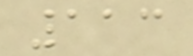113
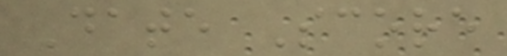Date Score
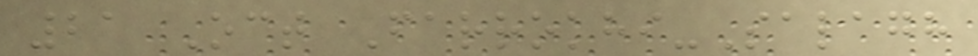21 Oct Farrokhi-Salagh
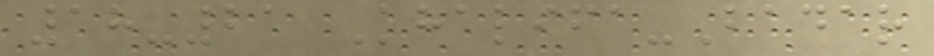18-21 Khalifa-Badar
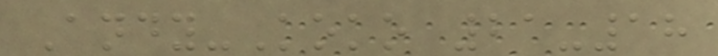Andy-Koko 21-18
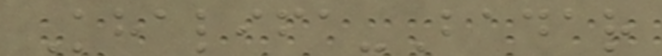Khalifa-Badar
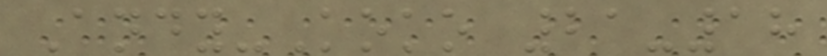Andy-Koko 21-18
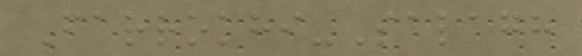Farrokhi-Salagh
